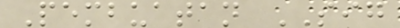Pembuatan SIG
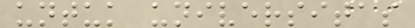untuk universitas
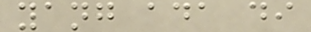yang ada di
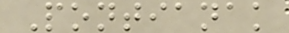Pontianak
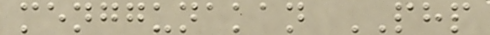menggunakan PHP
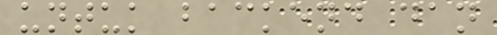untuk backend dan
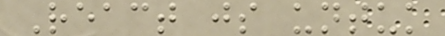React js untuk
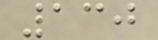130
